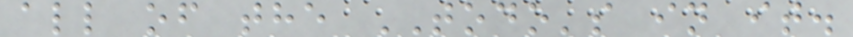all of the TODO's in it.
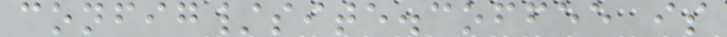config/site.coffee is
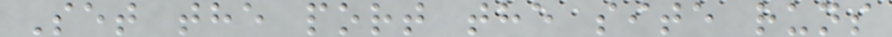Set the port the site runs
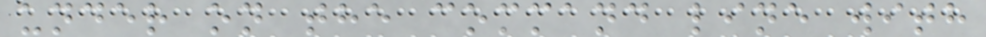under on the command line with
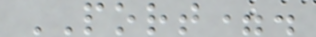PORT=.
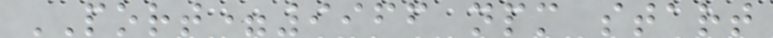PORT=9966 npm start
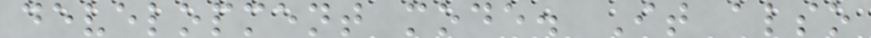development mode. It also
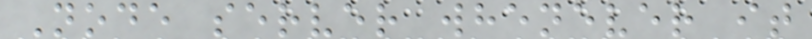Node server whenever it
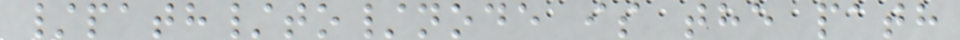/path/to/node is the path
